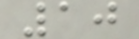10
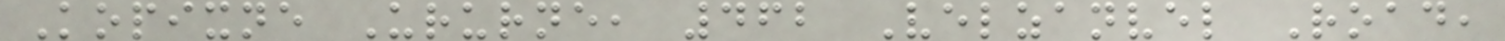Kopixne Ururne, 462 Velzanvel Road,
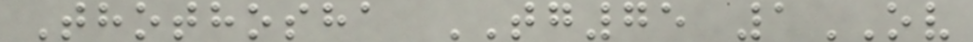Thothosha TG75 1OV
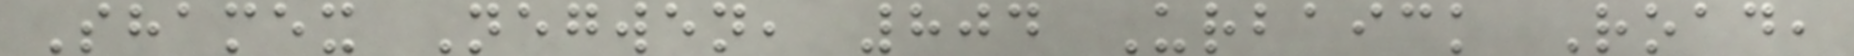Shamex Negwen, 804 Urbaick Road,
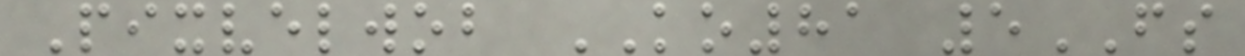Pixvelwob KO81 5FS
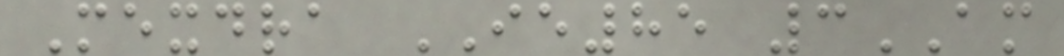Mexdra IE85 3AM
